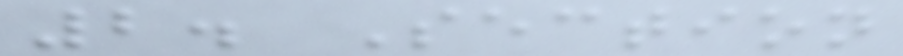2. Section
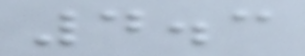4.3
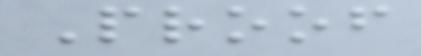Proof
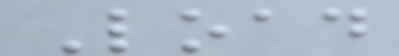Load
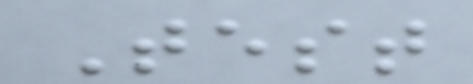Test
